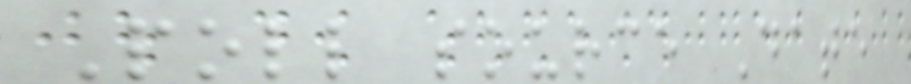Poll source Date
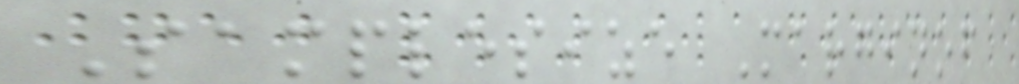Samplesize Marginof
